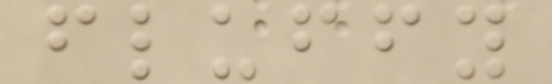fluffy
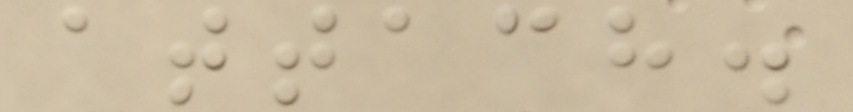attach.
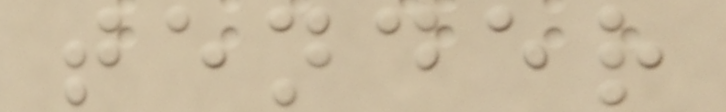tender
